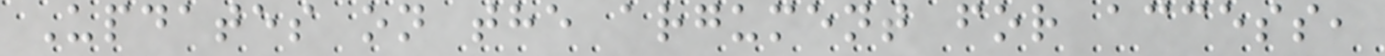Updates on the argument for access,
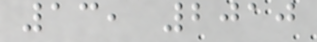13, 2010
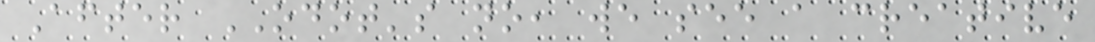After ODOT's no, we see a creative
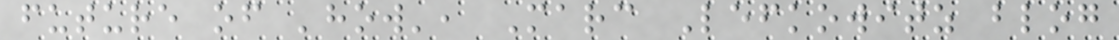future of 'how', Marc Lefkowitz blog
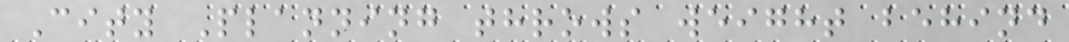City Planning throws weight behind
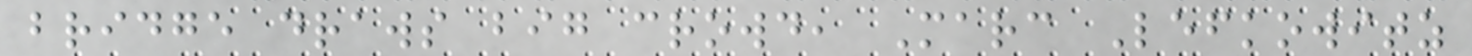bridge draws big crowd, Marc Lefkowitz
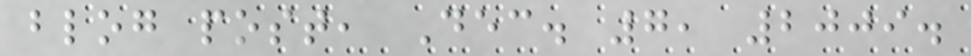blog post, Dec. 7, 2009.
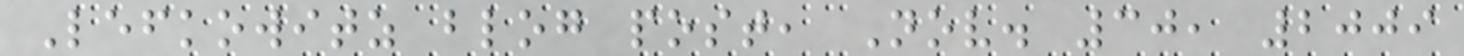Lefkowitz blog post, Nov. 30, 2009
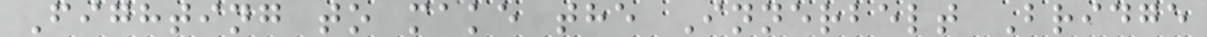Fighting to make the Innerbelt Bridge
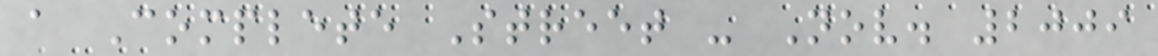a Complete Street - Nov. 2009
